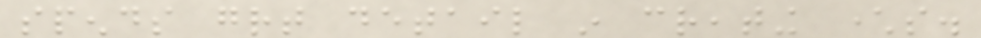spends great detail in creating characters.
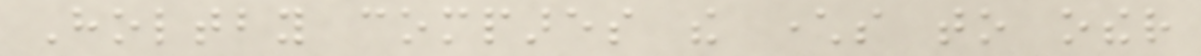Holtby compares the characters to other
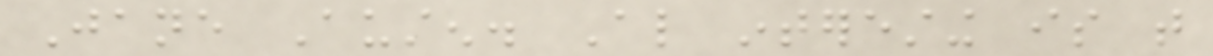Jane Austen. Also interesting is that
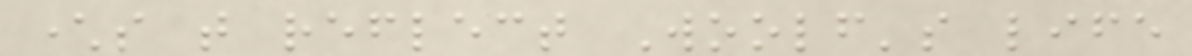characters that reflect Woolf's life
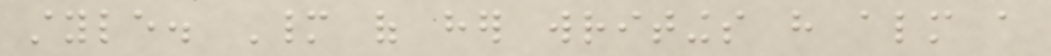style. Many of her writings have almost a
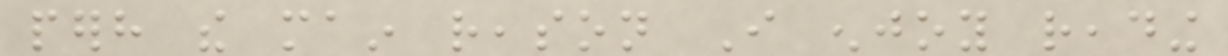perhaps the main reason I enjoy reading
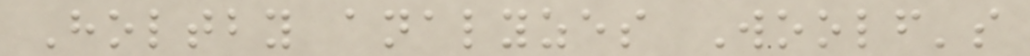Holtby analyzes Woolf's
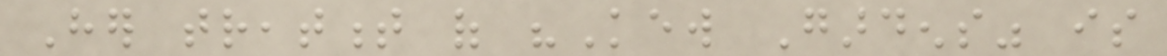Her treatment of "Kew Gardens" is
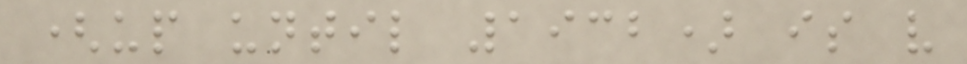(up until 1932) is very
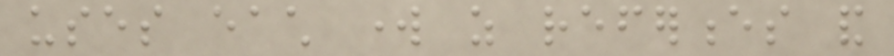uses each work as references and
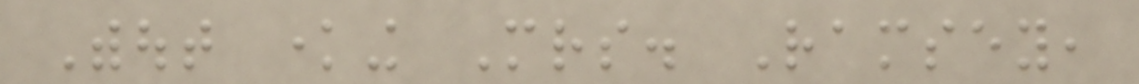Without knowing Mrs. Ramsey,
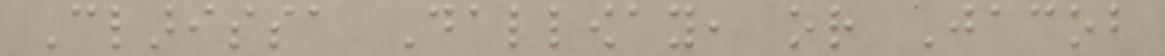Clarissa Dalloway, or Jacob
